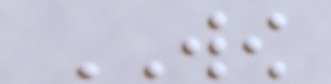WOW
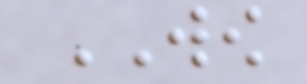WOW
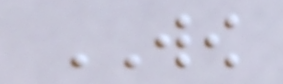WOW
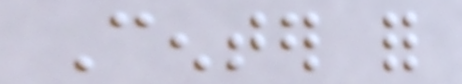Center for
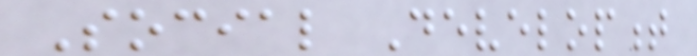Social Development
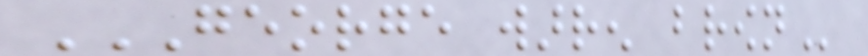GEORGE WARREN BROWN
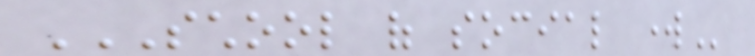SCHOOL OF SOCIAL WORK
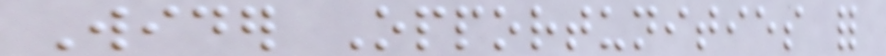Wider Opportunities for
